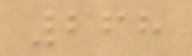268
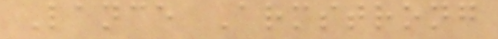Lance Armstrong
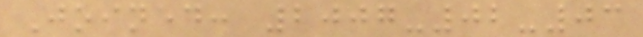Joined: 2007-02-03
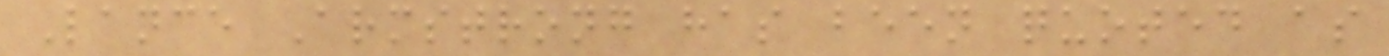Lance Armstrong has been quoted as
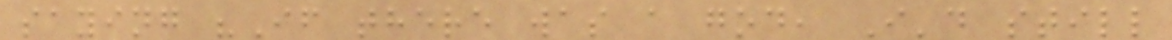saying "If there was a god, I'd still
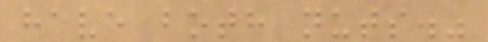have both nuts."
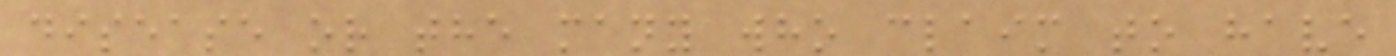disease or the many who claim to have
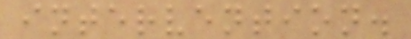intervention.
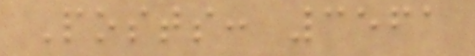Posts: 3561
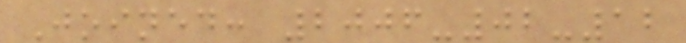Joined: 2006-02-12
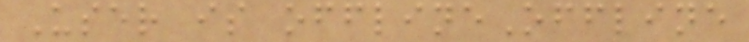User is offlineOffline
